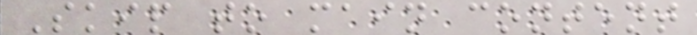Skip to main content
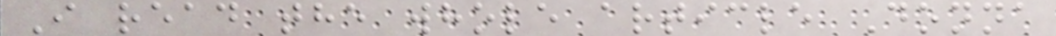I read the whole article Donna
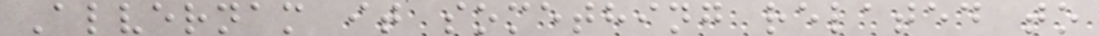Alvernam it something related to
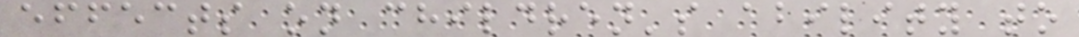effects on children's ability to
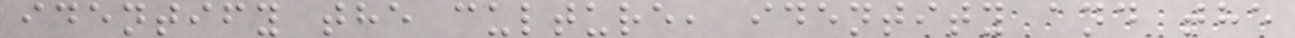identify the culture, identity and the
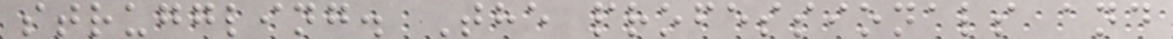struggling. The professionals and
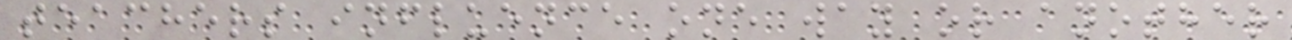teachers influence one way or another
